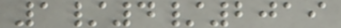1/4/2019
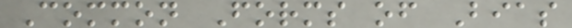Common Forms of Bias
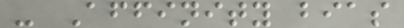- Affinity bias
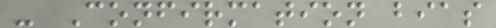- Confirmation bias
